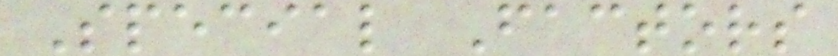Special Factors
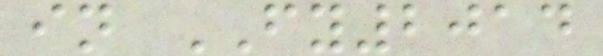in FY2014
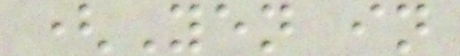(Yen in
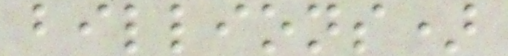billions)
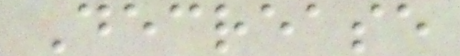Decrease
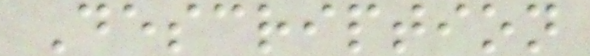Description
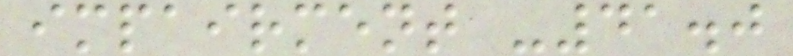impairment -41.0
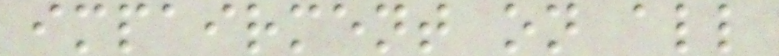impairment on all
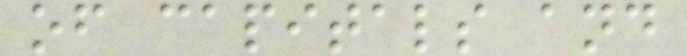of capitals and
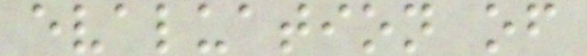evaluation of
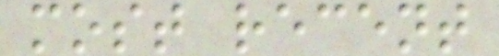most recent
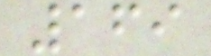169
